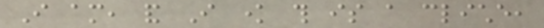I am, and I know this is a cliche,
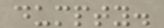dumpty.
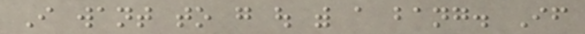I want to go out with a bang. If
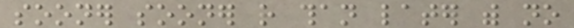sooner sooner rather than later with no
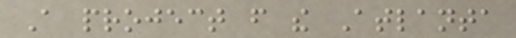A project from the Atlanta
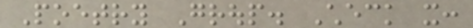Poetry Group. Check it:
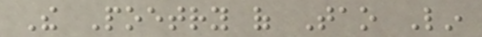The Poetry of Tao Lin
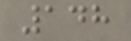148
